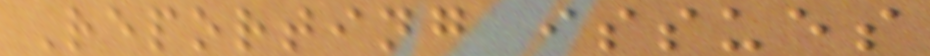Reporting issues
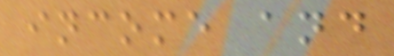income and
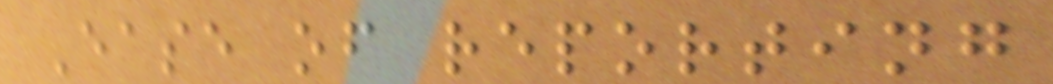Ease of reporting
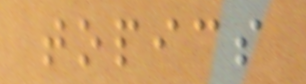topics
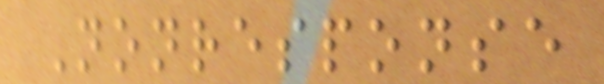Nonresponse
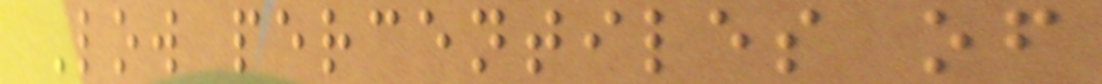Low percentiles of
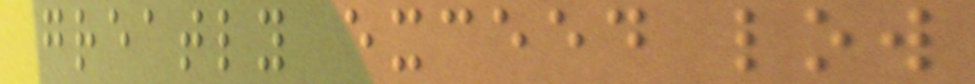greatly exceed low
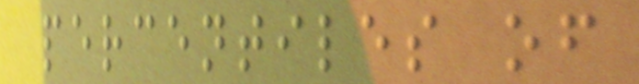percentiles of
